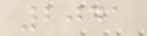2041
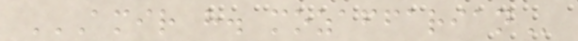AMIR H. MOZAFFARIAN
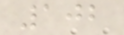102
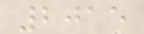2015
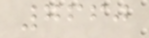7660
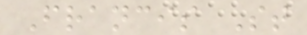Francis St
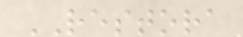RESTORA
